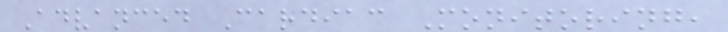Advanced Cardiac Monitoring,
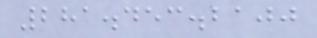281.453.2100
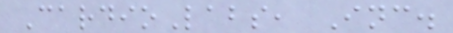CardioLabs, Inc.
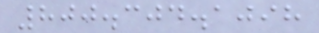800.304.1098
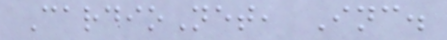CardioNet, Inc.
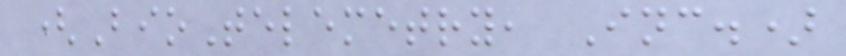(BioTelemetry, Inc.)
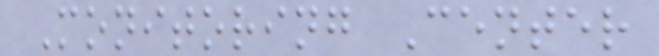Monitoring Center
